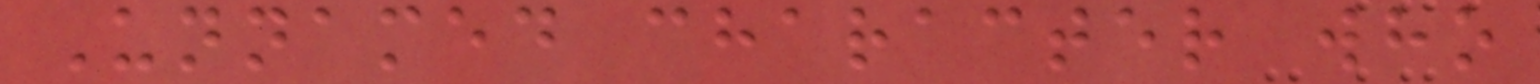Unnamed character who
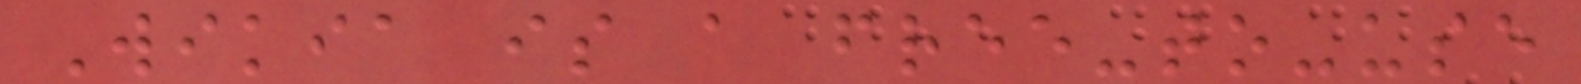Wikia is a free-to-use
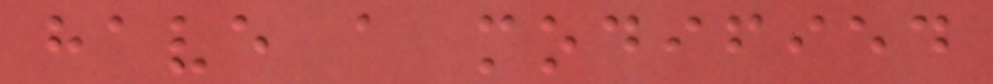have a modified
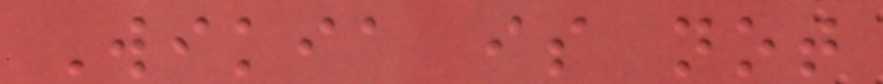Wikia is not
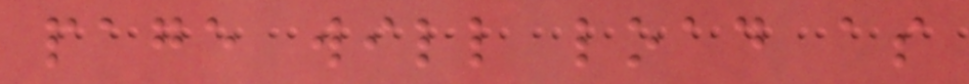page will load as
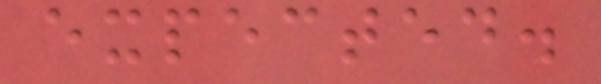expected.
